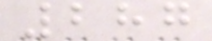287
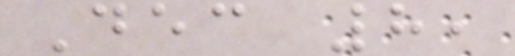Dec 8,
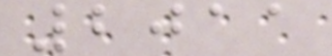2011
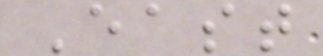East
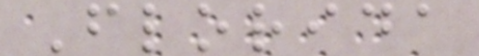Florida
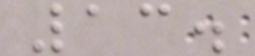13.
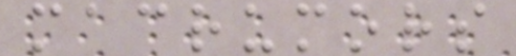macrumors
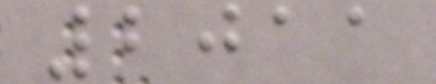2011
